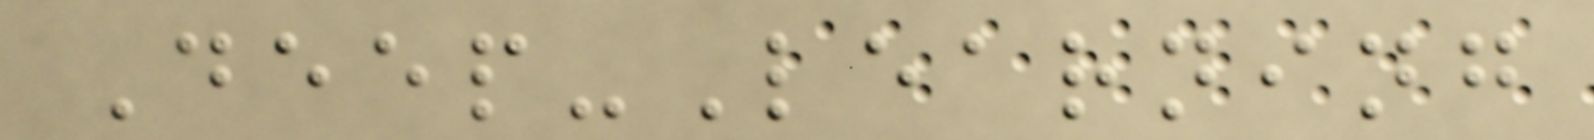Deep-Learning
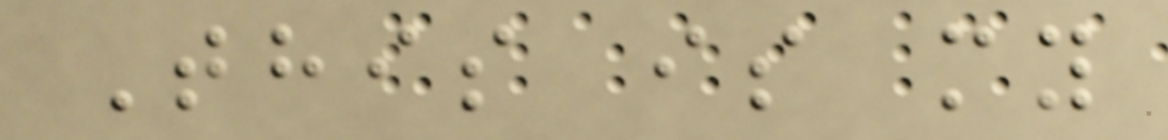This is my
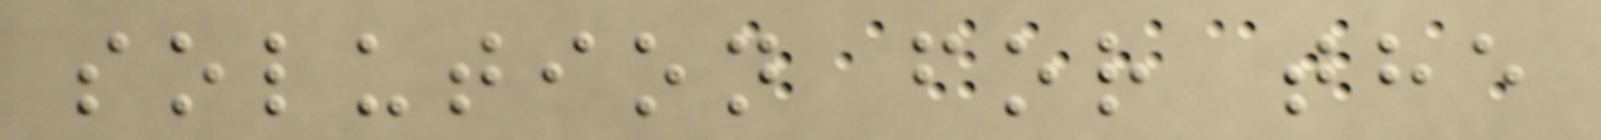solution for the
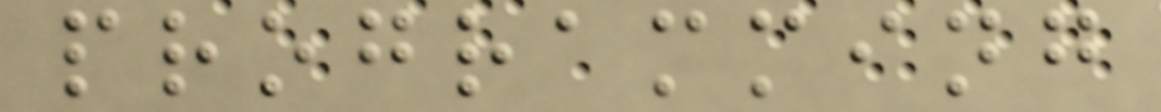programming
